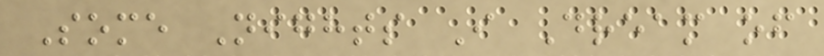Some Nights I Dream of
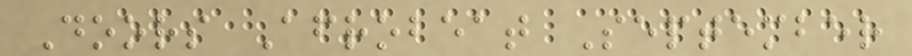Doors Afrobeat September
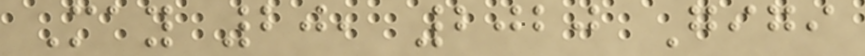May 20, 2020 Gigi
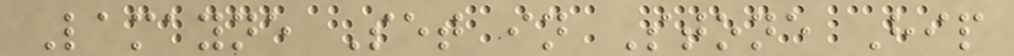Lamayne Set in Stone Hip
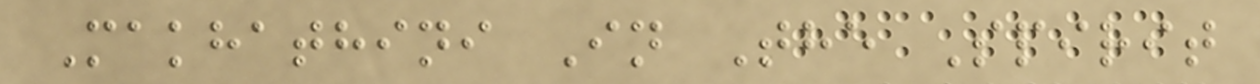Makhathini In The Spirit
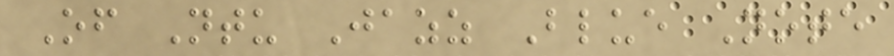Of Ntu Jazz Blue Note
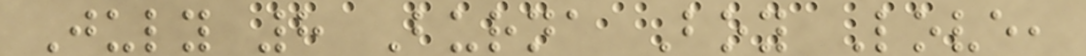July 8 Burna Boy Love,
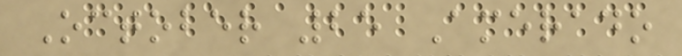October 25 Amerado
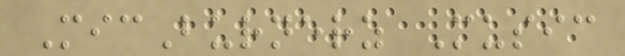MicBurnerz Music
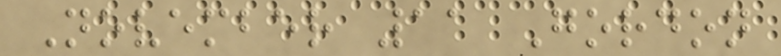November 11 Gordon
